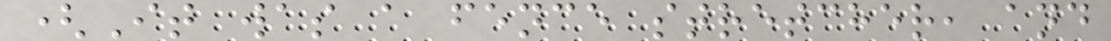(It was a fence stretcher, and
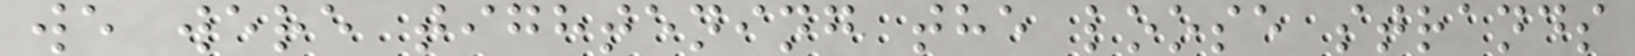we were tightening the loose strands
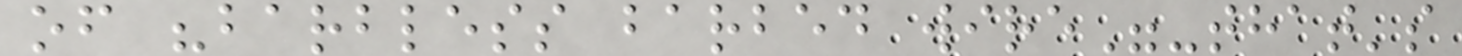of "barbless barbed wire"-that's
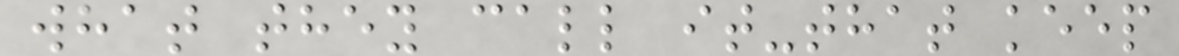what they call it-that keep
